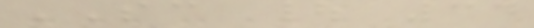SC | 34
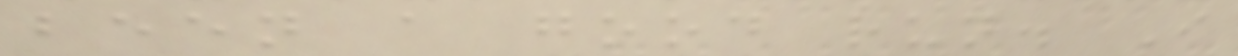been a good run. I
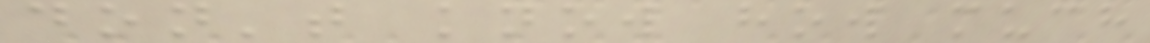don't know how much
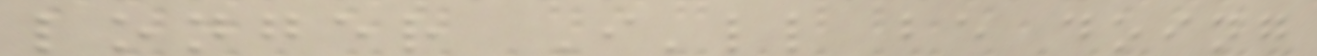longer I'll be doing
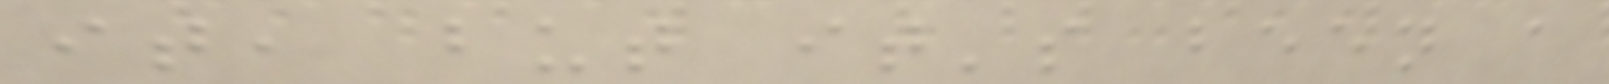it, but it's been a
